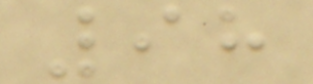98
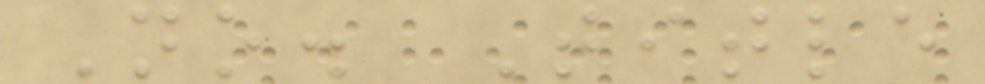No. Title
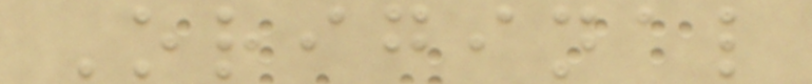Original
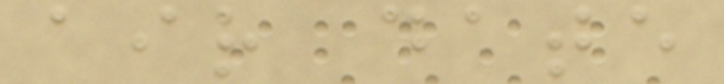air date
